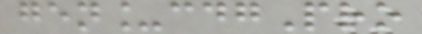gen_cdgPro
